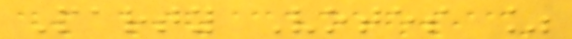Party Votes %
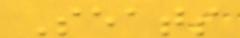Seats
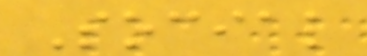Social
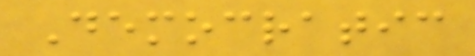Democratic
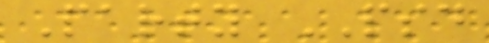Party PSD
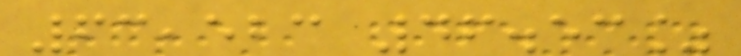63,523 46.53%
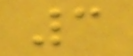3
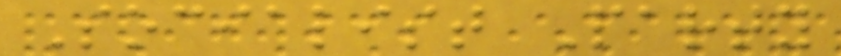Socialist Party
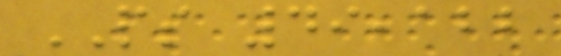PS 49,122
